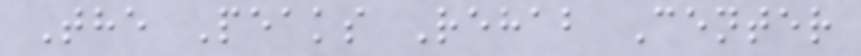The Peaks Rehab Center
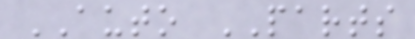AUTO PARTS
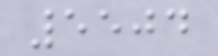5504
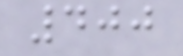400
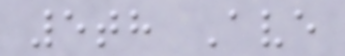5th Ave
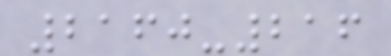2160-216
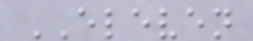ELEVEN
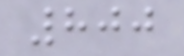800
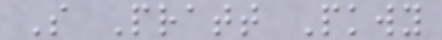S Pratt Pkwy
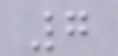7
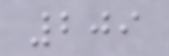209
